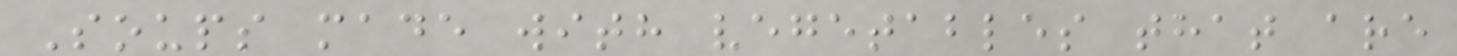Soups made with vegetables that are
